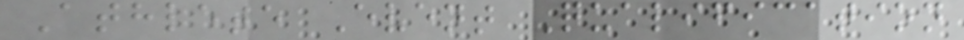Athlete Event Qualification
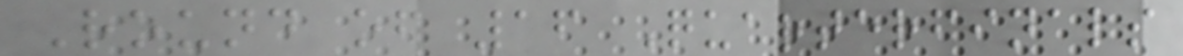Round of 16 Quarterfinals
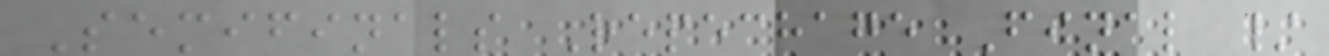Semifinals Repechage Final /
